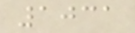1031
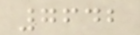7642
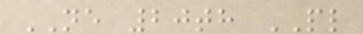NE 20th PL
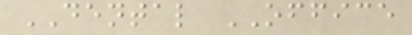DENTAL OFFICE
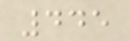445
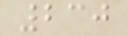230
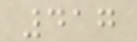417
